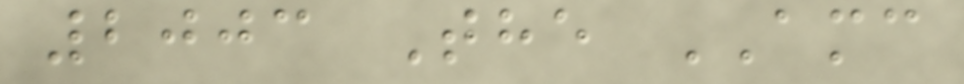2003 The AMC
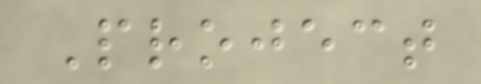Project
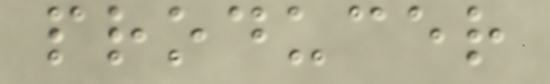producer
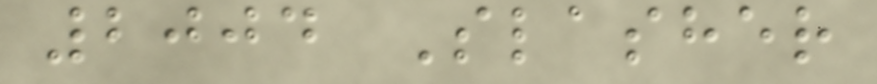2004 Slasher
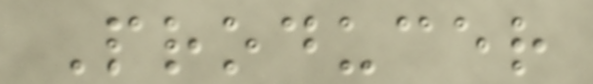Producer
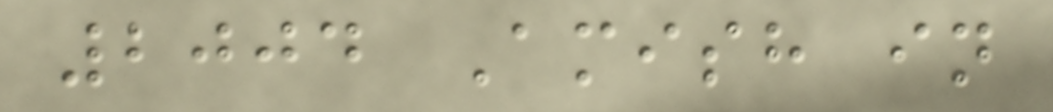2004 Amish in
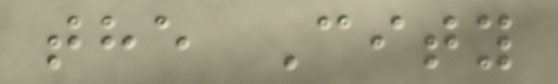the City
